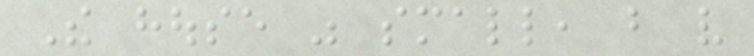The house was small, but very
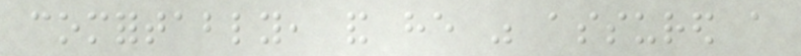comfortably, and he was assured a
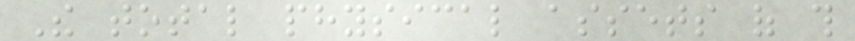The total physical assets of this
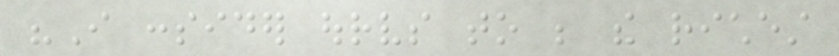"I consider ourselves to be the richest
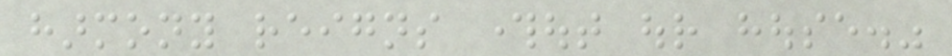harmony reigns throughout our house."
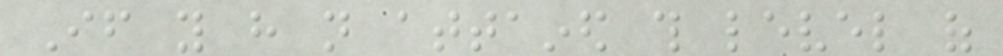If you have not attained this level of
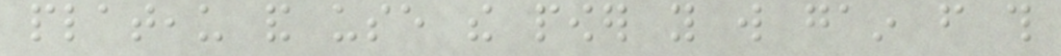plateau and use the power you will gain from this
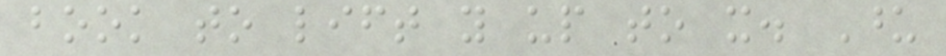book to lift you up to it. Upon
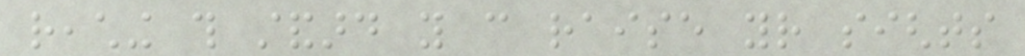reaching this standard you can raise your sights
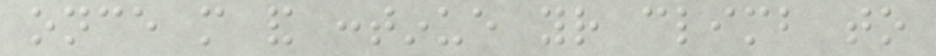once more and continue your climb to
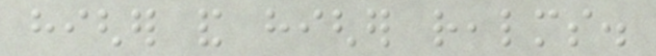higher and higher realms.
